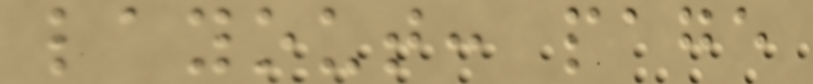layout: page
